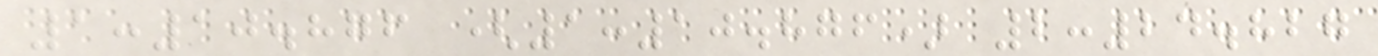1:10.876 (1:10.876) 2:24.827
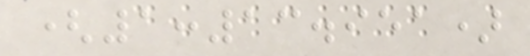(1:13.951)
